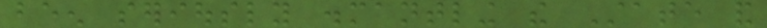been seriously dismantling the State and
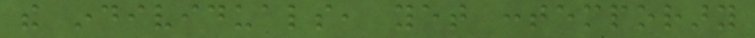the individuals, yet contemporary
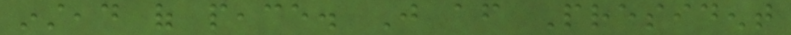instead of peace. Just after President
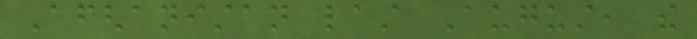Afghanistan last August, the
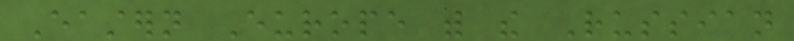Eastern Europe with the Russian
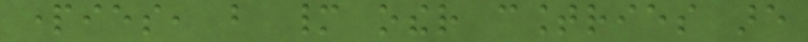parties, but many other countries are
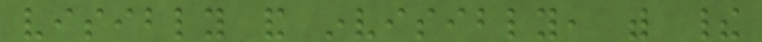visibly and invisibly, with their
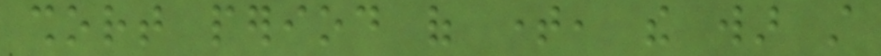short period of time, the war still
